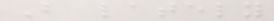But lately
